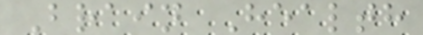Brain Health
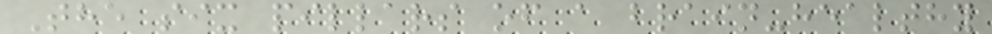The six pillars of a brain-healthy
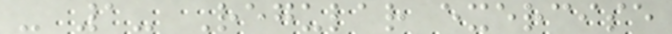- 1- Regular exercise
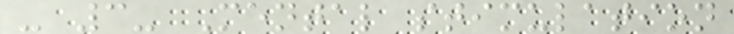- 3- Mental stimulation
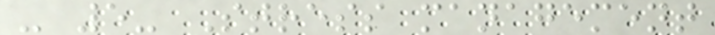- 5- Stress management
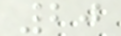20
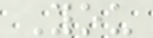You
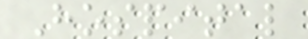Hospital
